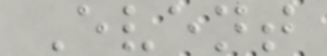Event
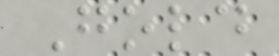Gold
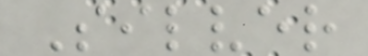Silver
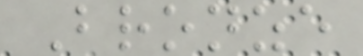Bronze
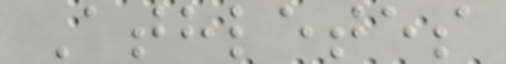Athletes
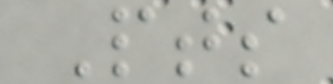Pts
